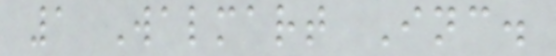1 Walmart Inc.
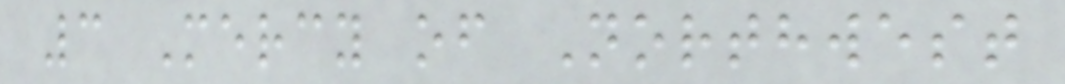3 Mercy of Northwest
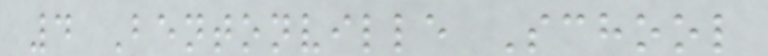4 Bentonville School
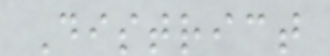District
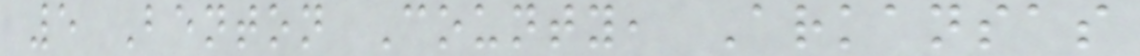5 Benton County, Arkansas
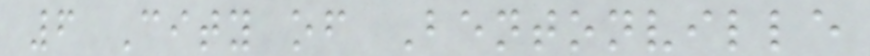6 City of Bentonville
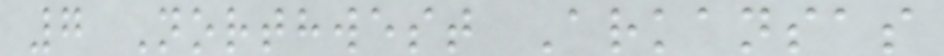7 Northwest Arkansas
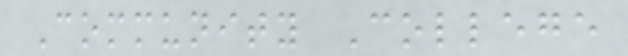Community College
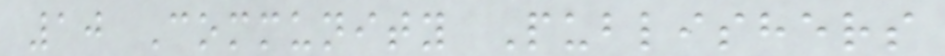10 Community Publishers
